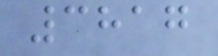3817
